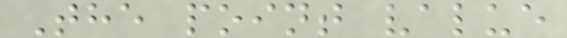The point value
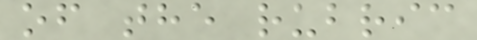of the rubric
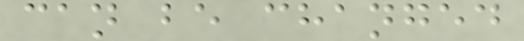can be changed
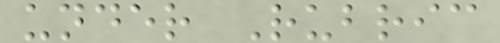under Rubric
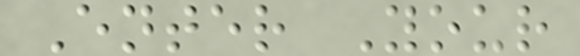Enter Your
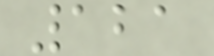121
